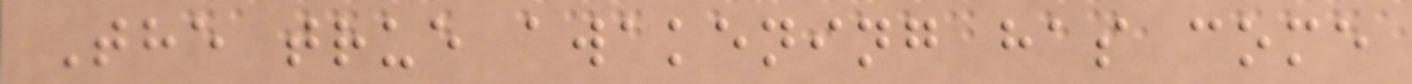The true awakening has come
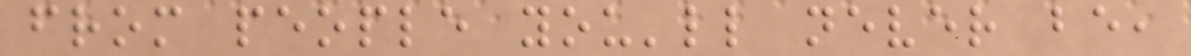from people you'll never be,
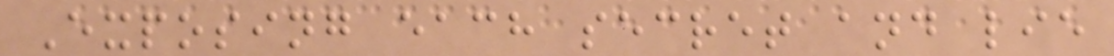Exposing each secret and lie
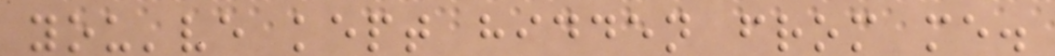you've kept hidden from me.
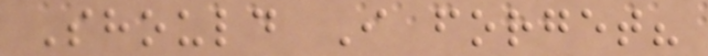Should I forget?
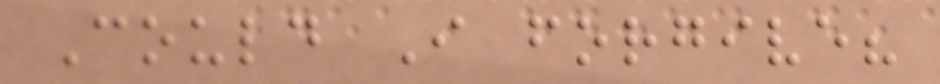Could I forgive?
